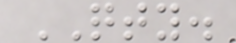QTY.
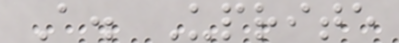A. Uprite
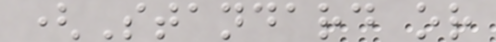(Standard or
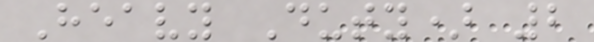Heavy Duty) 2
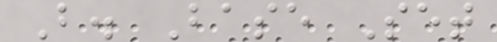B. Base Set
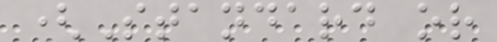(Standard or
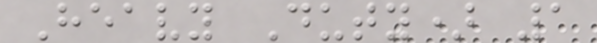Heavy Duty) 1
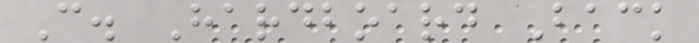C. Hardboard Back
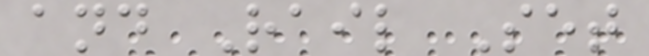and Rail Set
